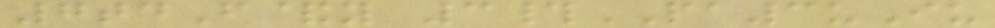7tdF&y 3#PA3uIu
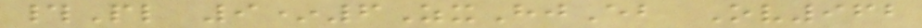#Pl 9*6ZxHjEb Ov962
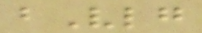bVlg
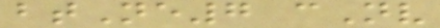btNe7 cNv
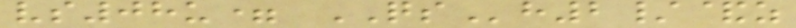vs08u= QSh2/&z
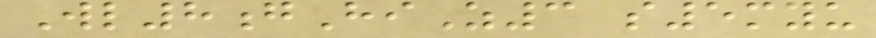Wl8gHiZ3 s5myu
